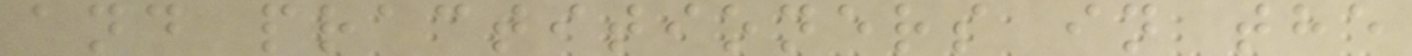and practitioners in the
